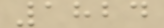1824
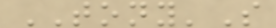TONY'S
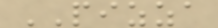PIZZA
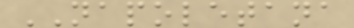NAPOLETANA
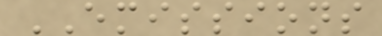EMISSIONS
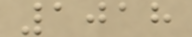1018
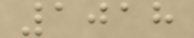1018
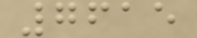7615
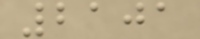2101
